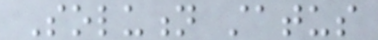Solution status
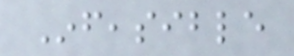Infeasible
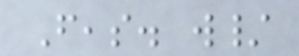Feas. w/
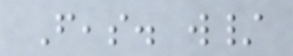Feas. w/
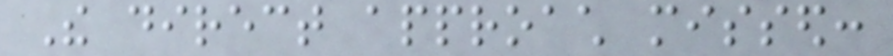The direct approach missed:
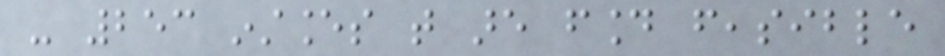- 253 instances that are found feasible
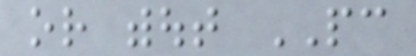or without PC
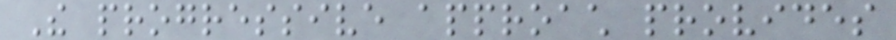The progressive approach provides
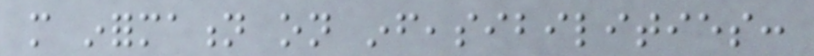more information on infeasibilities:
